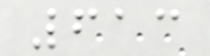613
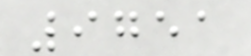9751
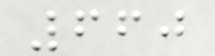660
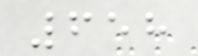658
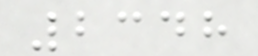2348
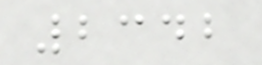2342
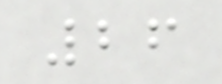26
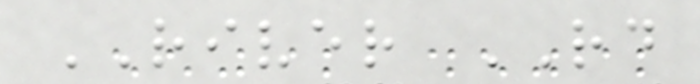RIVER RD
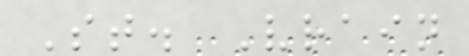St. Vrain
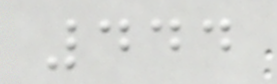444
